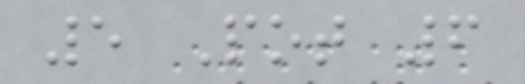5 Pot 6
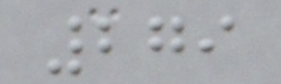279
